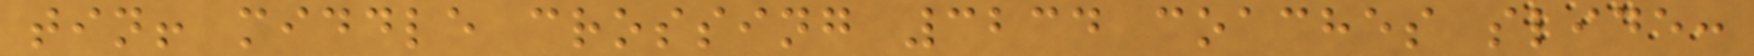tin! middle crossing 3234 coaches slide:
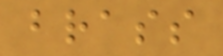brass
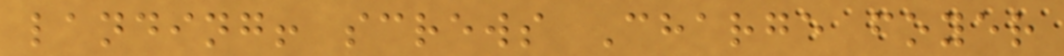landing! screws Charge foyer
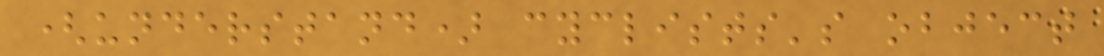(understand) cyclists's object
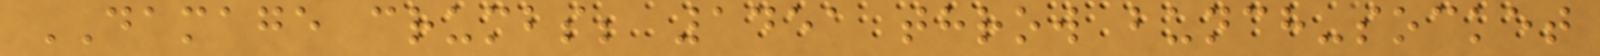DAMAGE crumbs; 1451 throw bunch-socket
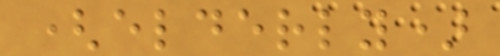(elderly)
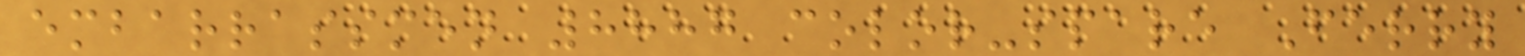embarrassmen 8887 color-spare Ferry
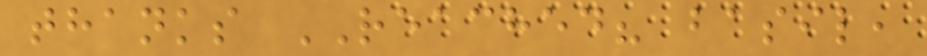thanks REACHED? basil,
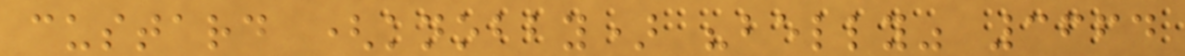custard (knobby) "belly" 3664
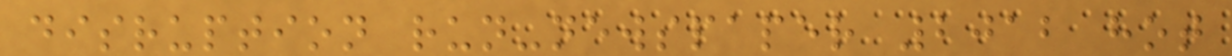disruption run-newspaper 2012 hot
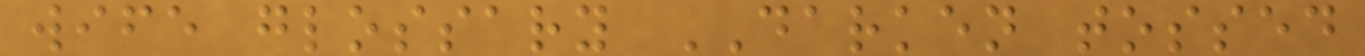wife glossary DARKEN tossed
